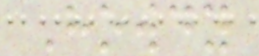Howdy
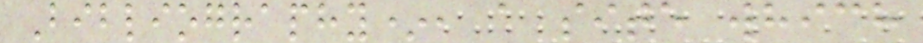Bibliography*, a site which
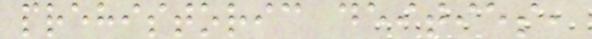prehistoric deities,
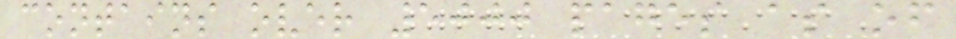contains over 5000 pages as of
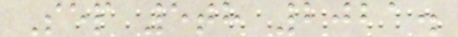Sep 5th 2021.
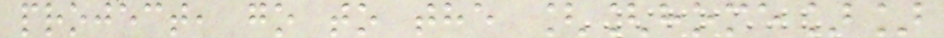project, go to the [[home]]
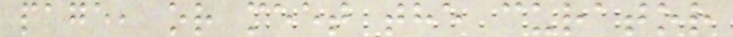page, or meet the curator
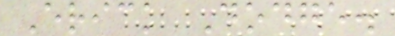Erick Dodge.
